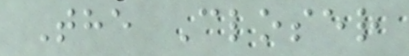The Closer
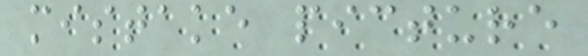mistake picture
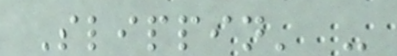Slippin' -
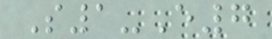S1-E7
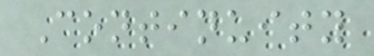Continuity
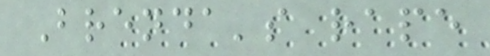Brenda's rape
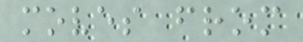moves from
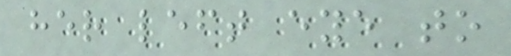her left eye to
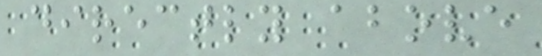directly above
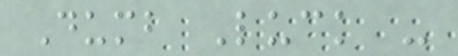Dumb Luck -
